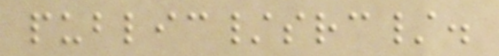public/src/.
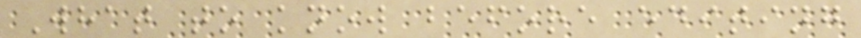What to know before editing
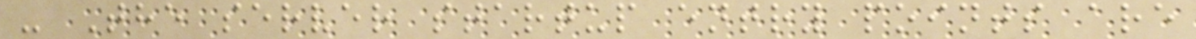- The server startup entry points are
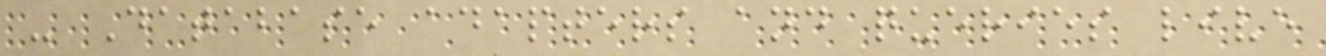- Database adapters and queries live
